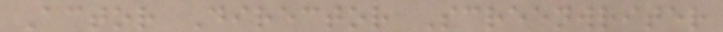Actor Director Screenwriter
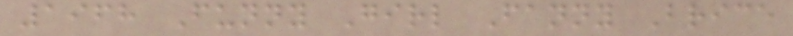1968 Funny Girl Fanny Brice
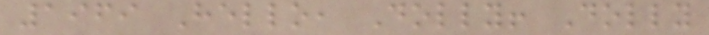1969 Hello, Dolly! Dolly
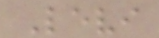Levi
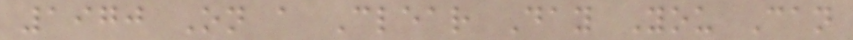1970 On a Clear Day You Can
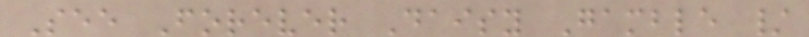See Forever Daisy Gamble /
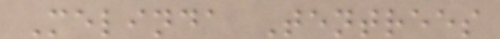Melinda Tentrees
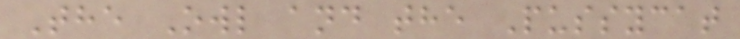The Owl and the Pussycat
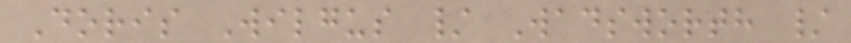Doris Wilgus / Wadsworth /
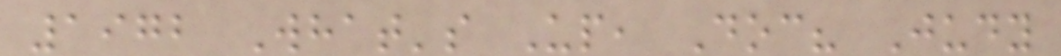1972 What's Up, Doc? Judy
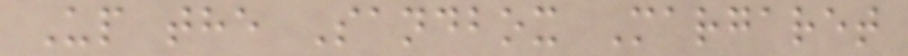Up the Sandbox Margaret
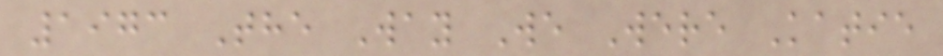1973 The Way We Were Katie
